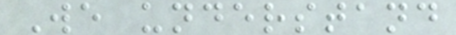We understand
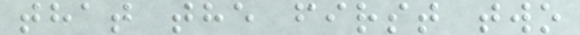that the first two
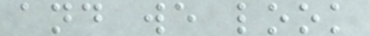and we look
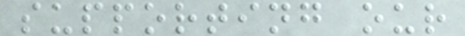supporting our
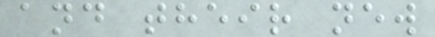and their new
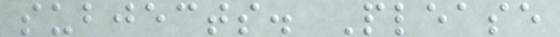subjects. Please
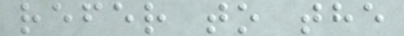refer to the
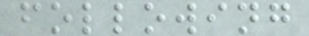following
